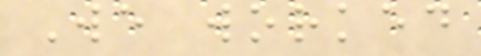We worked
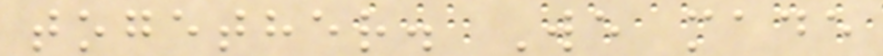together. We made
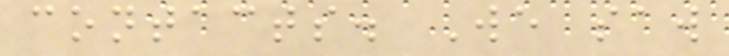contacts. We saw
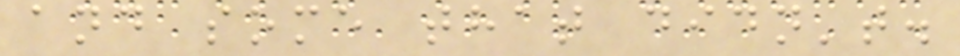and some that didn't.
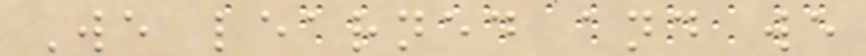We learned and we
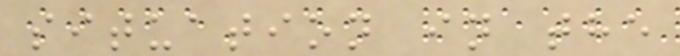situation in the
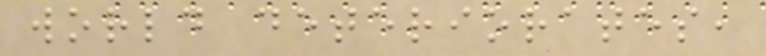world deteriorates,
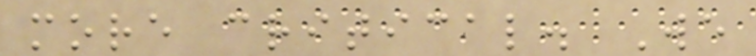more critical. We
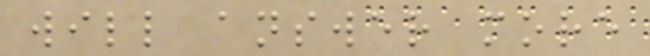will answer more
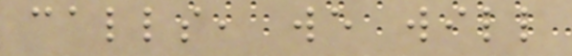calls, we will
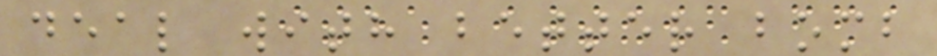deal with better bomb
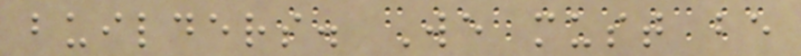builders. We must be
